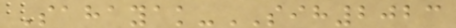Sahayak-SIH2023
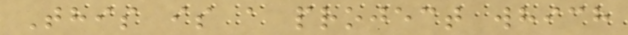This is a project which
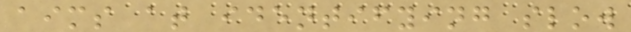aims at identifying slow
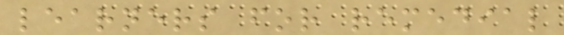learners for remedial
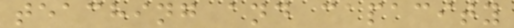teaching and capacity
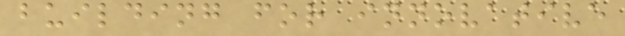building for innovative
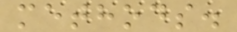methods.
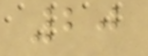20
